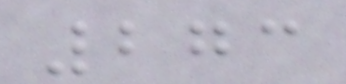273
